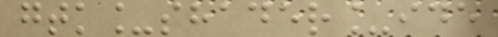gtk_shader_ide
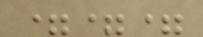===
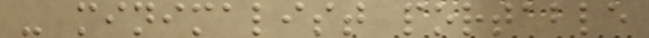- minimalist portable
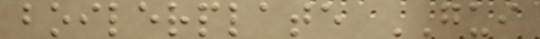boilerplate GUI
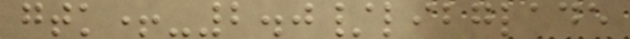gtk+-2.0/libglade
